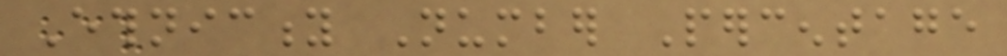Ethnicity Number Percentage
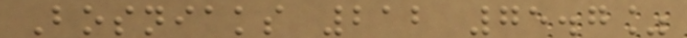Bosniaks 212 75.7%
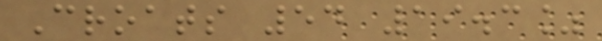Croats 54 19.3%
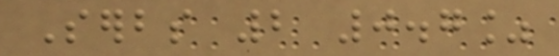Serbs 2 0.7%
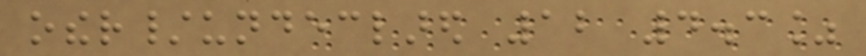other/undeclared 12 4.3%
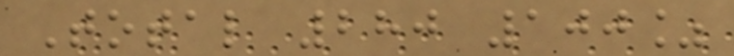Total 280 100%
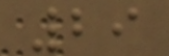29
